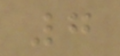7
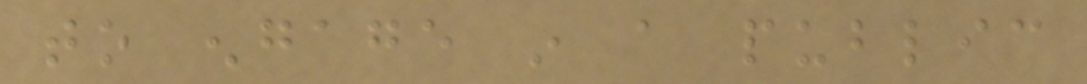to engage in a public
